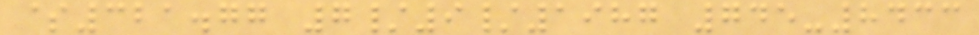$321.77 7/9/1987 745-8433
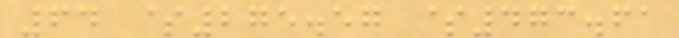64 $275.57 $473.61
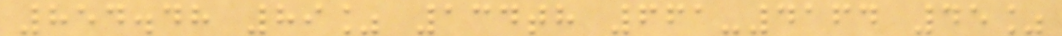854.48 89% 134th 661-4164 45%
